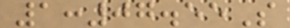1:07.55S
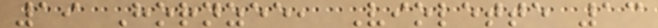19 Hornzee, Violette 13
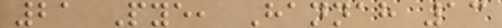21 Pye, Hannah 13
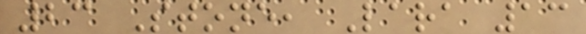23 Stone, Lara 13
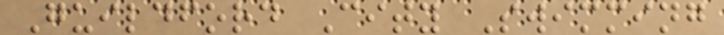Guildford City Swimming
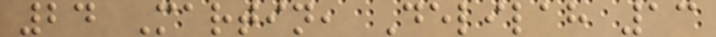24 Martin, Delilah 13
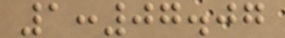1:07.07
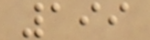199
